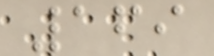169
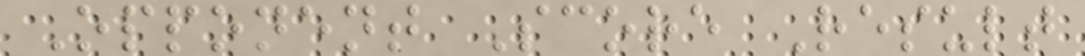Opponent Score Result
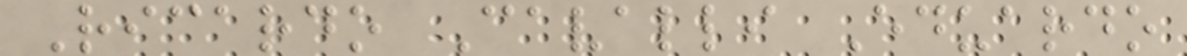Ricardo Cavalli Eduardo
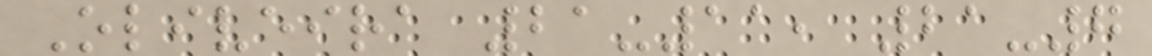Oliveira 21-11, 21-7
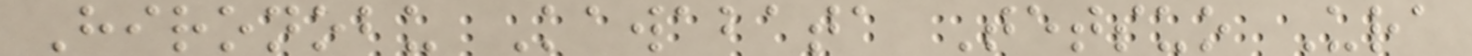Hironobu Kawabata Tetsuo Ura
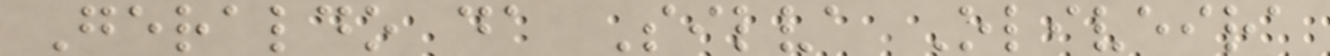Geraldo da Silva Oliveira
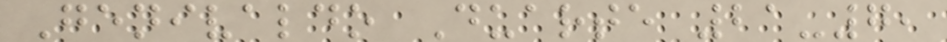Genivaldo Duarte 21-7,
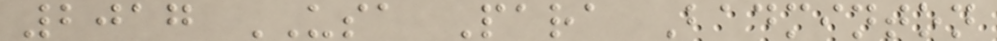2017 USA Para Badminton
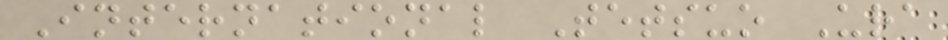International Tetsuo Ura
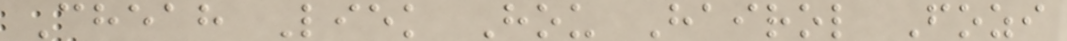Cheah Liek Hou Hairol Fozi
